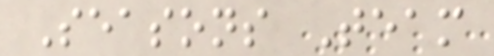Seasons Team
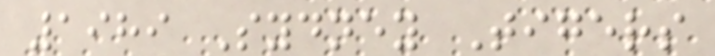1989 Sydney Tigers
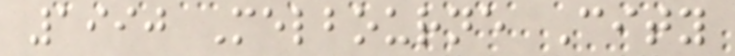1990 Melbourne City
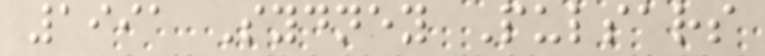1991 Sydney Pulsars
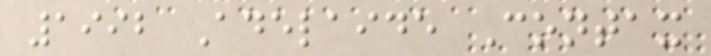1992 Adelaide Contax
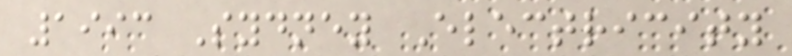1993 Sydney Electricity
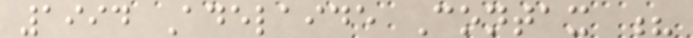1994 Adelaide Contax ?
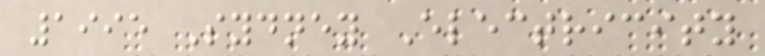1995 Sydney Electricity
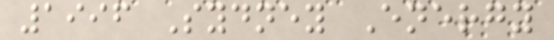1996 Sydney Energy
